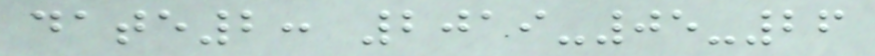date2: 2019-05-26
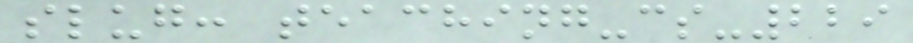slug: teaching-cs-229
